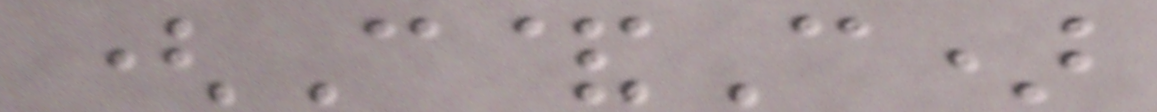(C&C)
